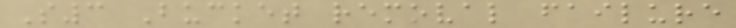S3 Bucket removal failure
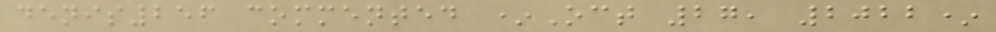denis256 commented *Oct 27, 2022*
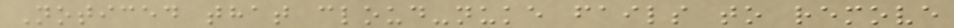Noticed that cloud-nuke fails to remove
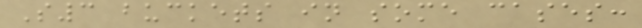S3 buckets in some cases:
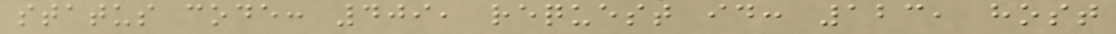status code: 409, request id: 123, host
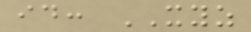id: XYZ
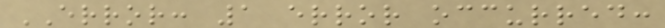ERROR: 1 error occurred:
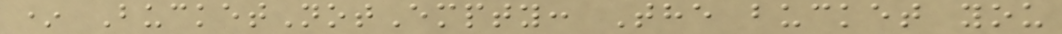* BucketNotEmpty: The bucket you
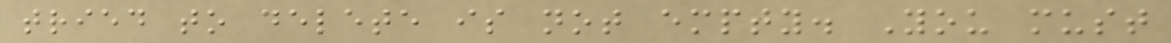tried to delete is not empty. You must
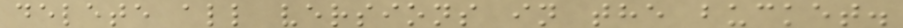delete all versions in the bucket.
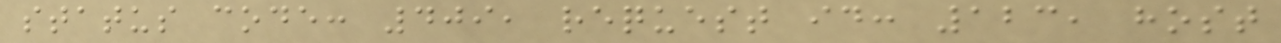status code: 409, request id: 123, host
